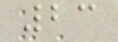23
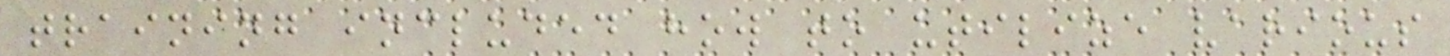training included how to utilize various
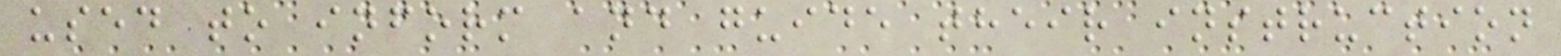used to inform and guide their instruction
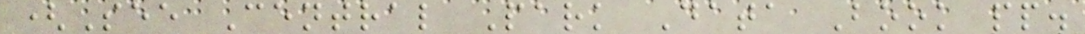(See Central Park Data Book pp.
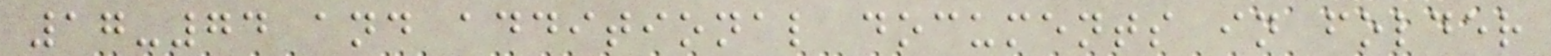17-74 and additional documents in folder
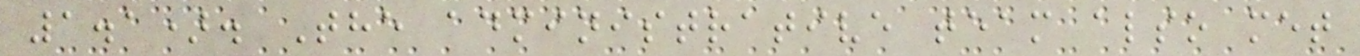1.1). The administrative team also met
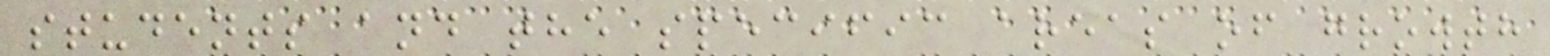students and the specific areas of growth
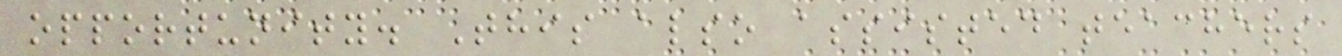opportunity. This also assisted teachers
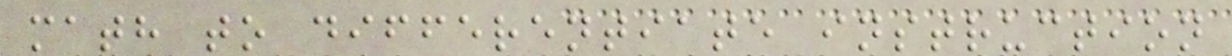math to differentiate instruction
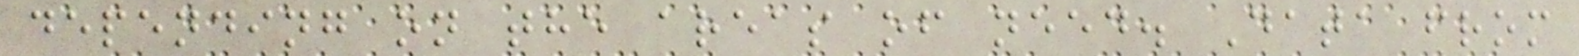depending on the areas of need. Data from
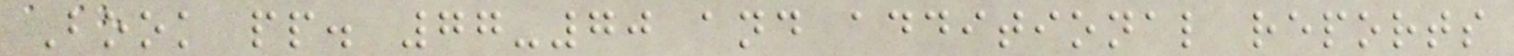Book pp. 77-70 and additional reports
